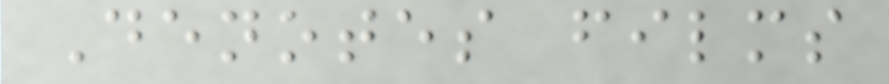Denotes films
